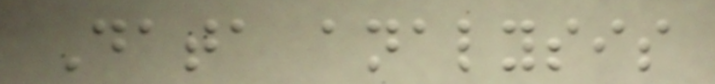Data analysis
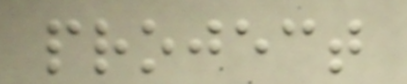project
